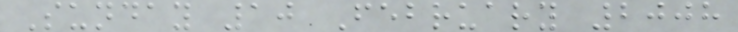Sunday 10 February 2008
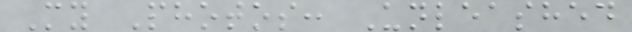My Photos: Unleashed
